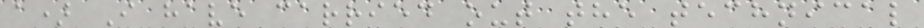a) I have carried out the technical
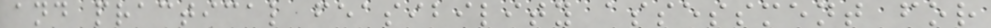and practical feasibility assessment for
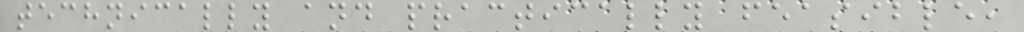technically and practically feasible,
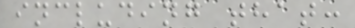including that:
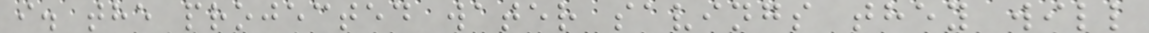i. the projected water savings they will
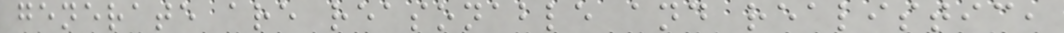generate are reasonable and realistic,
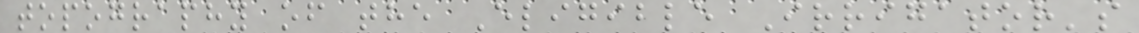topography of the Eligible Irrigator's
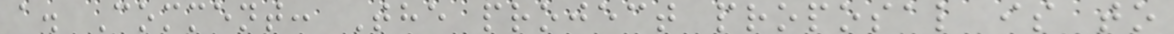a. Comment: The project proposal is to
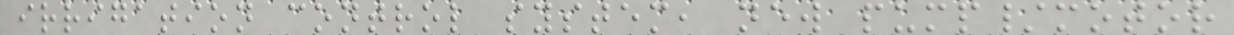irrigation control system, new pump/motor
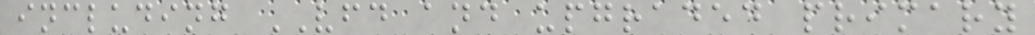including VFD and upgraded primary
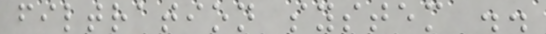filtration system ..
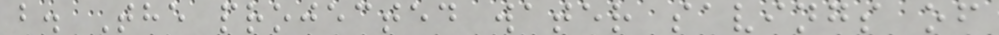b. The projected water savings of
